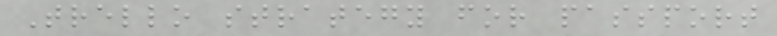Trello strategy for passport
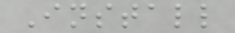Install
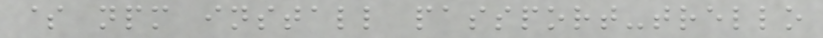$ npm install passport-trello
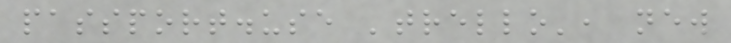passport.use 'trello', new
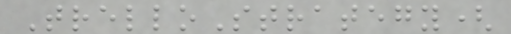TrelloStrategy(
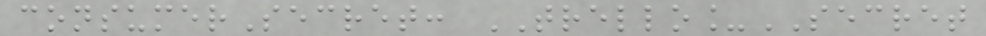consumerSecret: TRELLO_SECRET
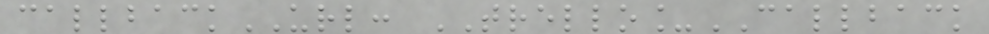callbackURL: TRELLO_CALLBACK
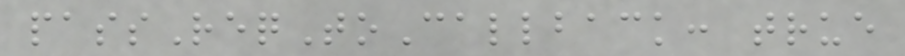passReqToCallback: true
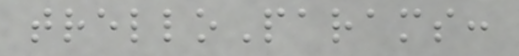trelloParams:
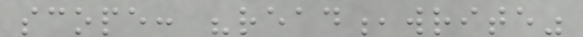scope: "read,write"
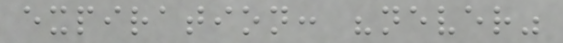expiration: "never"
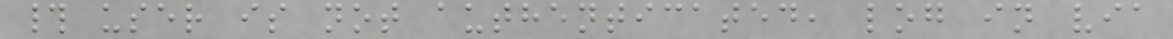# user is not authenticated, log in via
